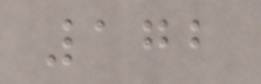172
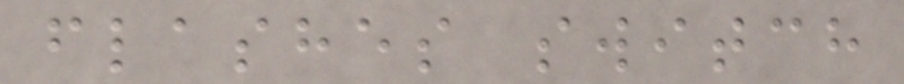flashes switch
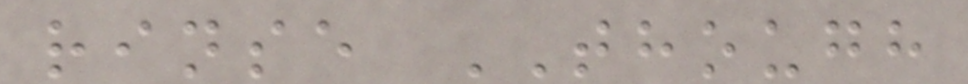rinse THOUGH
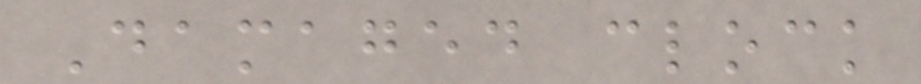Damaged clock
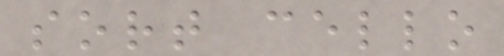sort cello
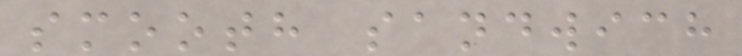smooth sandwich
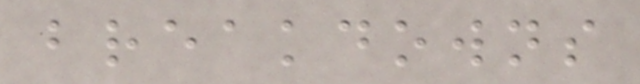breakdowns
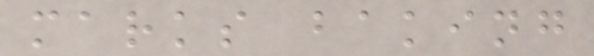marks baking
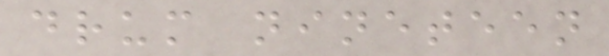drum nineteen
